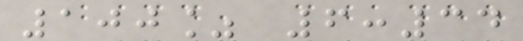100% 6:34
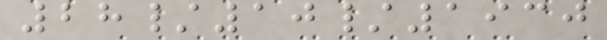28/10/1930
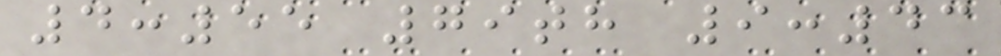4:55 79th 9:43
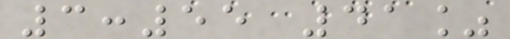3:55 41%
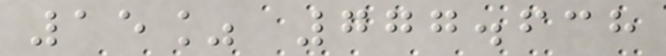15% 777.638
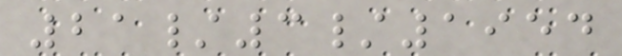21/3/1954
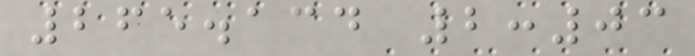265.134 2:03
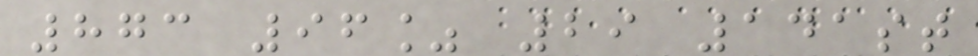873 96% 29 141st
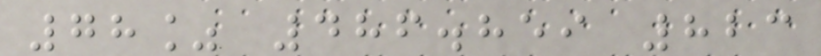78% 486.859 823
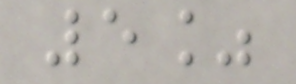5%
